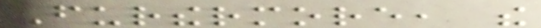Furthermore, the
